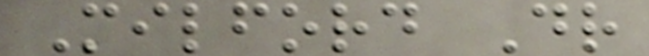Milford Dr
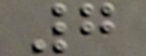7
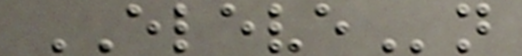ELEVEn
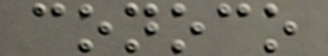conoco
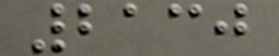2130
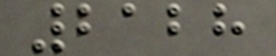2128
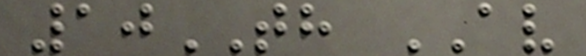10TH AV
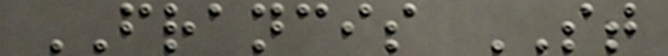FRANCIS ST
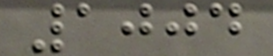1004
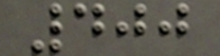400
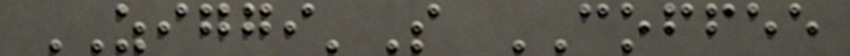ZIGGI'S COFFEE
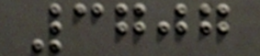3707
